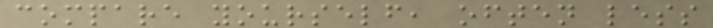compare yourself, often less
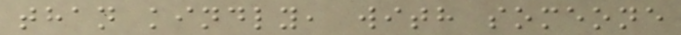than kindly, with someone
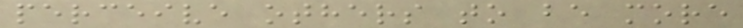perceive others to be more
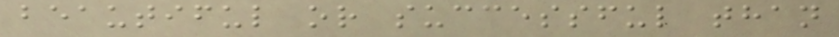beautiful or successful than
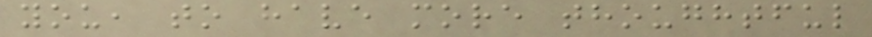you, to have more thoughtful
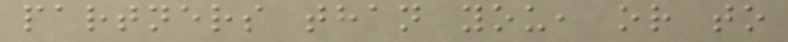partners than you, or to
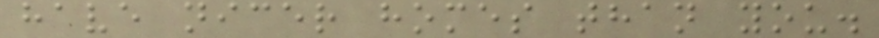have nicer homes than you.
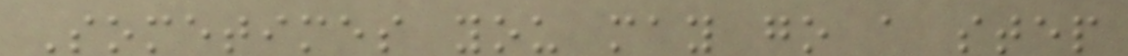Sometimes you may go a step
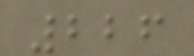226
